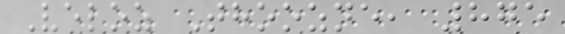Veloz Thoozne, 875
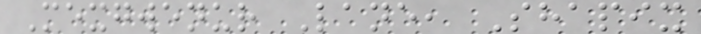Mexgwenur Lane, Shapix
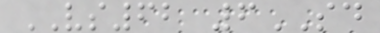VS62 6SD
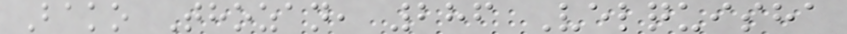Bako Thozan, 286 Velquisha
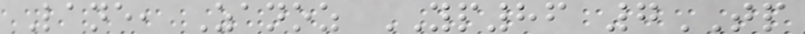Lane, Zanoz YP86 7TP
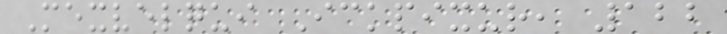Mexvelqui Ickpixur, 122
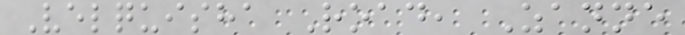Velquisha Road, Zanne
